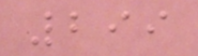299
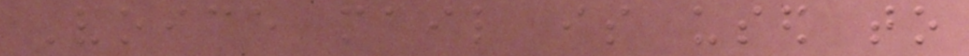Voice mail is used to
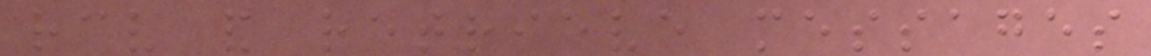receive and retrieve messages
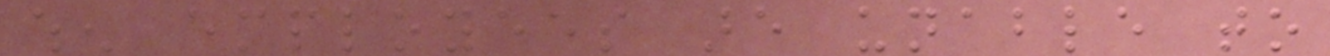when employees are unable to
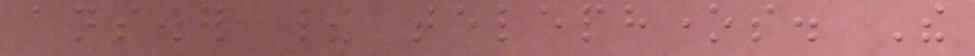answer their telephones. The
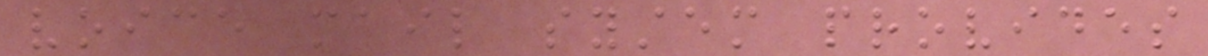voice mail system provides
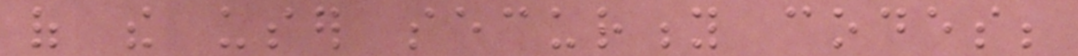of the user security codes;
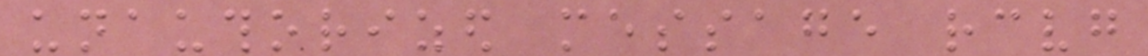unauthorized message receiving
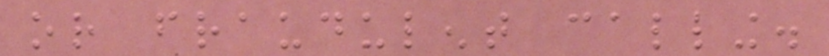or fraudulent calling.
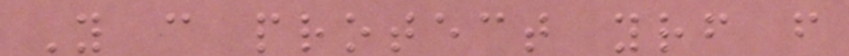You can protect yourself from
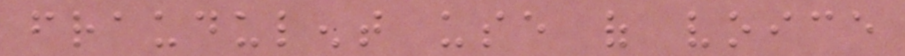fraudulent use of voice
